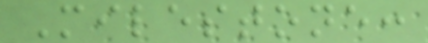Milestone:
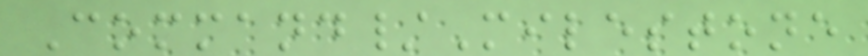Command/Milestone
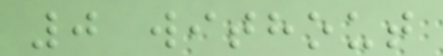0 without
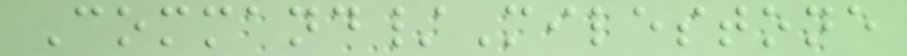Command/Milestone
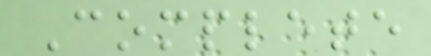Complete
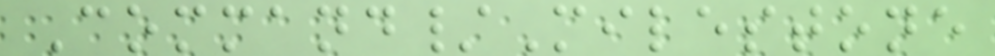Command/Milestone
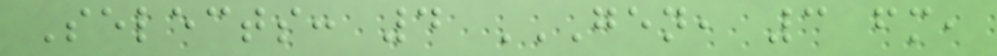Selects: 4 GEN, 3 FM,
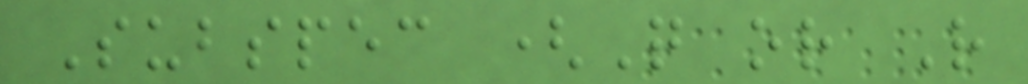Subspec (Q or R
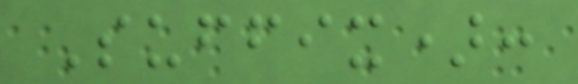Suffix):
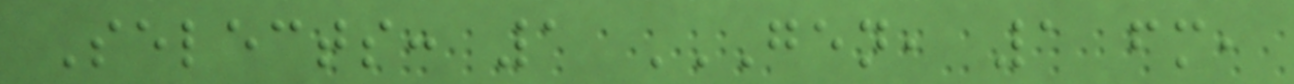Selects: 1 GEN, 1 FM,
